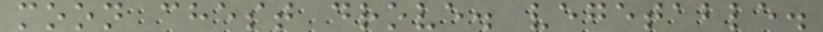moon chest drove. vegetable.
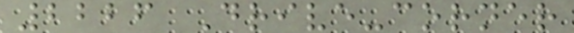2226 Drive-corner
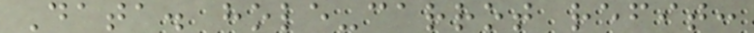Data. hole-carrot refit:
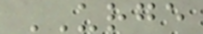URGE
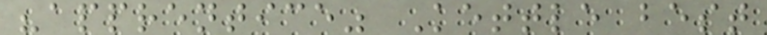"apprentice" Kettle best
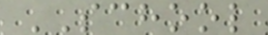SCHOOL
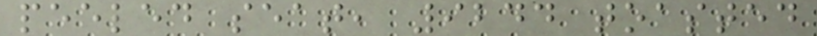peeled seat, 9244 toasted
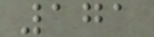171
